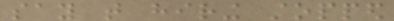say that hiring stopped
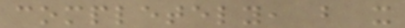completely, but it
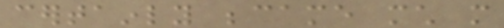certainly became much more
